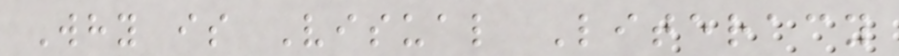Why is Visual Literacy
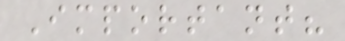Important?
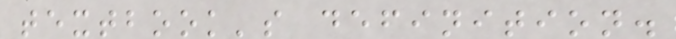textbook's definition.
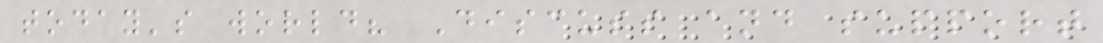today's world? Discuss and support
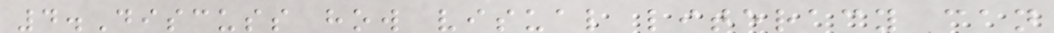4.Discuss how visual literacy can
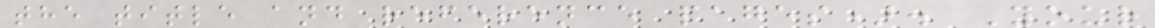the title and reference pages). Your
